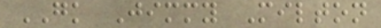GK Jimmy Milton
